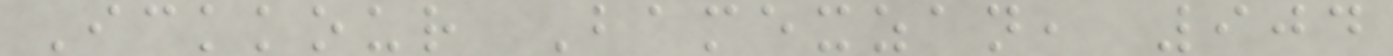Ickkour Bamexzan, 904
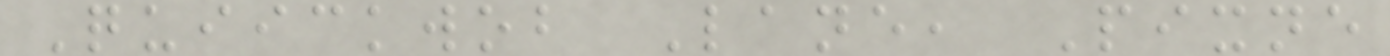Quiickwob Lane, Pixne
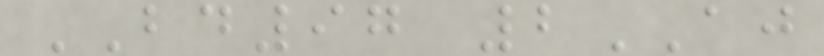BD97 2AJ
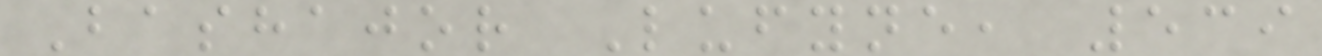Bashajor Lufyne, 539
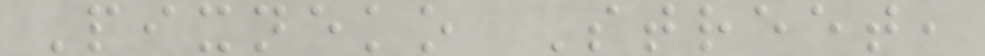Pixneko Street,
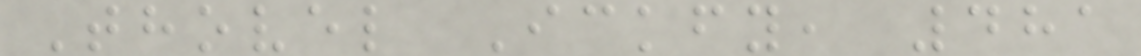Thovel Ickfy, 481
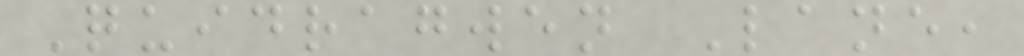Quidragwen Lane,
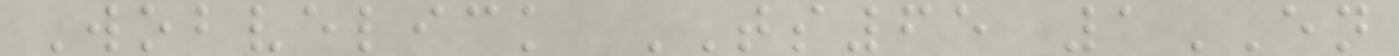Wobvelick TS65 1EN
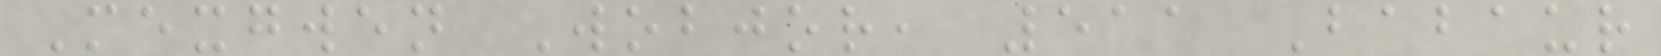Mexgwen Wobjor, 511 Babaur
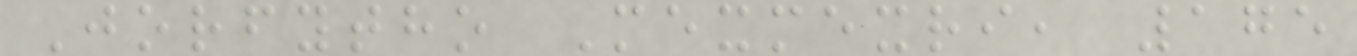Jorfytho Mexmexri, 175
